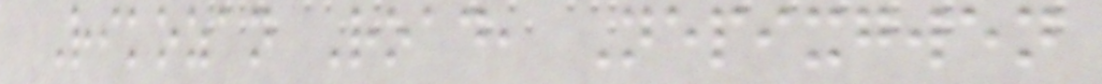Rikozan Road, Nepixgwen
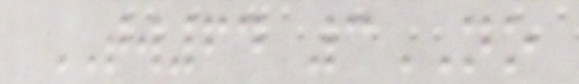TW64 3NO
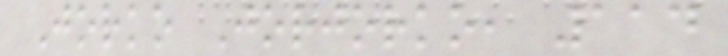Jorko Jorjorko, 114
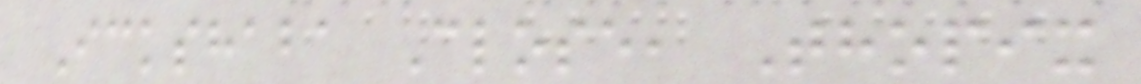Ickshaba Close, Thopix
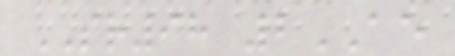SR98 2AE
